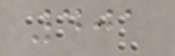401
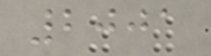2001
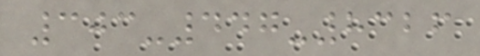303-447-8326
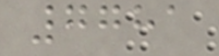7781
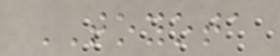TOYOTA
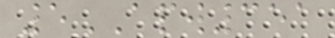5APW351
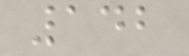142
